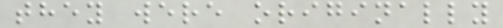they were originally
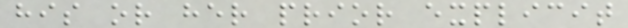his or her prior explicit
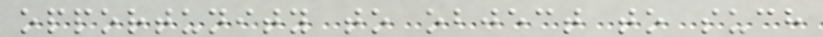opportunity to object to such
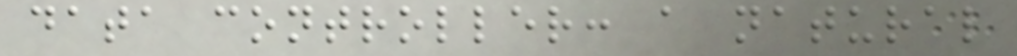data controller: a natural
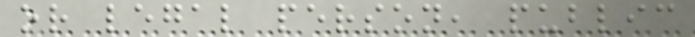or legal person, public
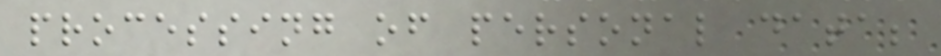processing of personal data;
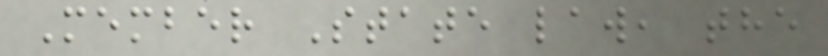Member State law, the
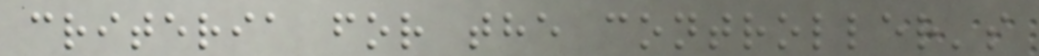criteria for the controller's
